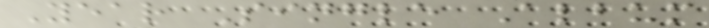Year Single Album
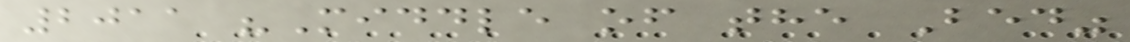2011 "Middle of the Bed"
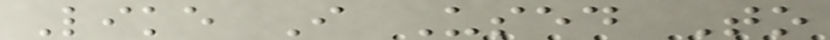Like I Used To
